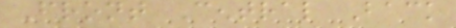Front Central Back
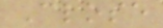Close
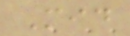Mid
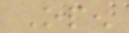Open
